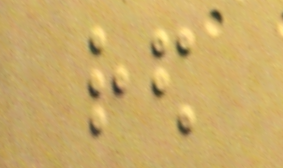red
